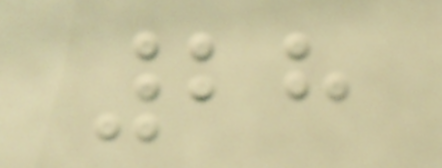28
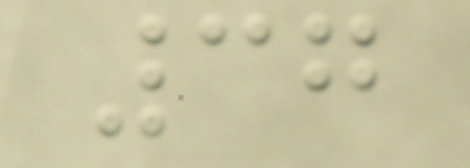37
